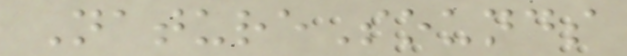NatureSounds
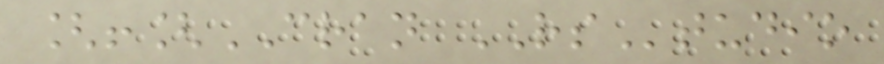[![CRAN RStudio
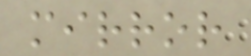mirror
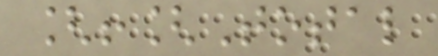[![Total
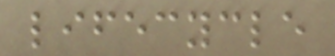lifecycle
